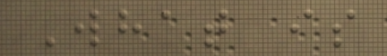What is
